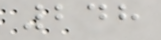248
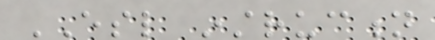ESL instruction
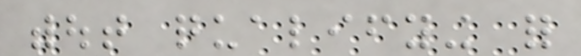without qualifying for
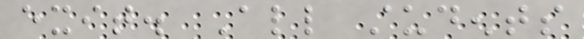exit. All students
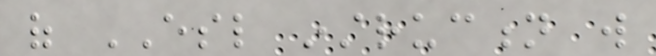of ESL instruction will
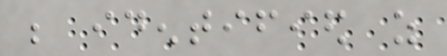be identified as
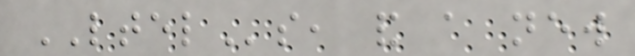LTELs, and a new
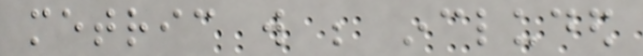metric will be included
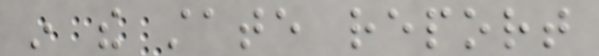in the state report
